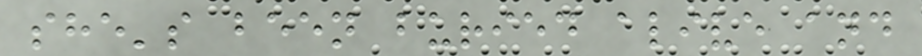she's been buried alive and
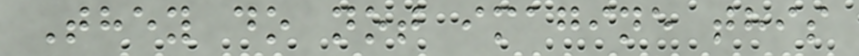They do not imagine this
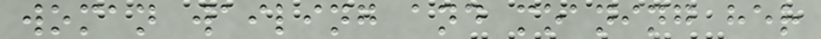woman wailing and moaning her
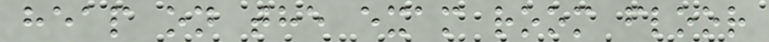heap on the exam room floor
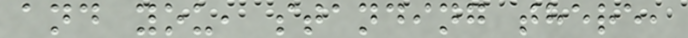and you, standing there,
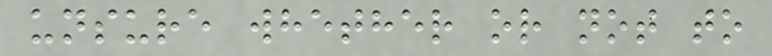unsure whether or not to
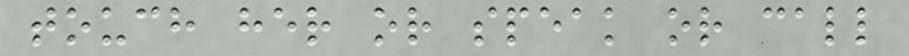touch her or speak or call
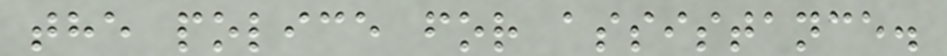the police for assistance.
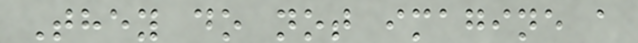They do not imagine a
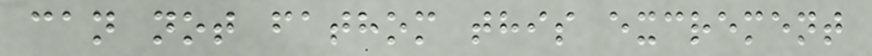can not fathom this excrement
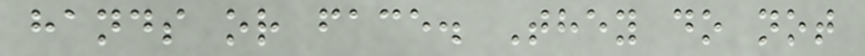hands or face. They do not
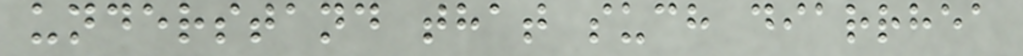understand that such diarrhea
